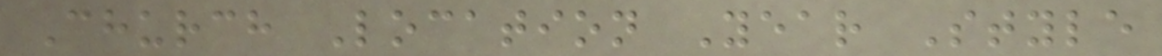Church Location Year Style
